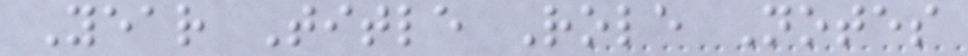Year Title Role Notes
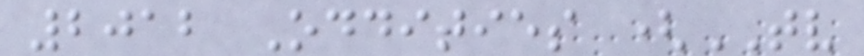2012 Oddities (TV
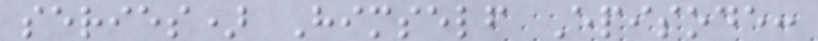series) Himself Episode:
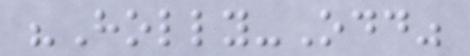"Holly-Odd"
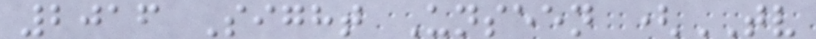2016 Sight Unseen (TV
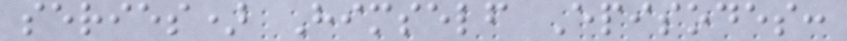series) Himself Episodes:
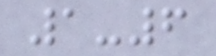1-6
